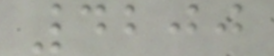4200
